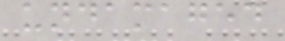undamaged
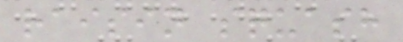raisin squash
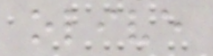olive
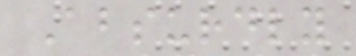Absurdly
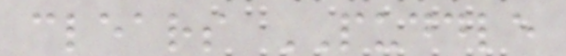clears PUDDLE
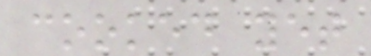cooked yet
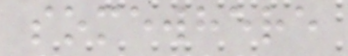somewhere
